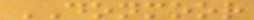DONMOOR
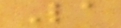La
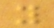y
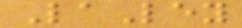LaLey
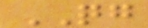QG
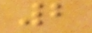2
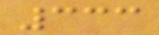333
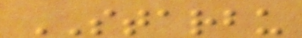STARBU
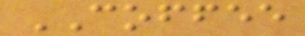COFFEE
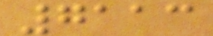7113
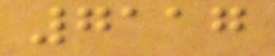7117
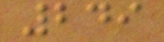249
